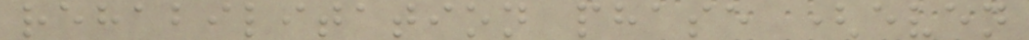rehabilitation phase (even
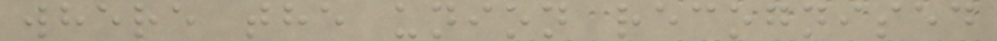where the union recognised
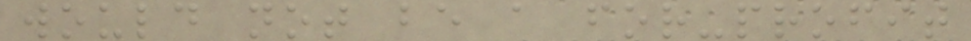would not be a for-profit
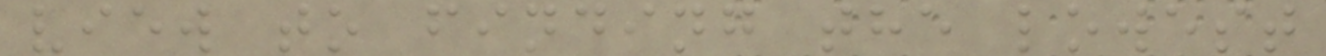view to finding the lowest
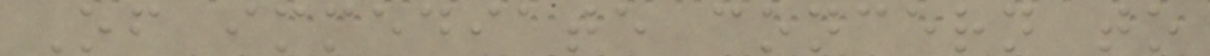Of immediate concern to
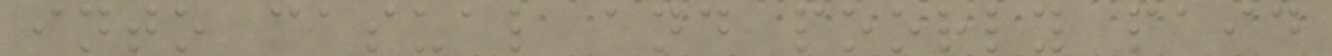into casual and poorly paid
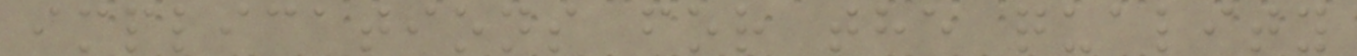implications for the quality
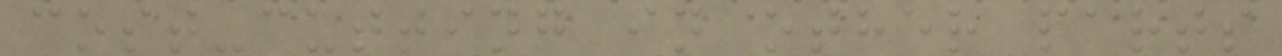cost-cutting in other parts
